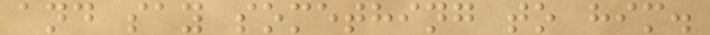and say something to him.
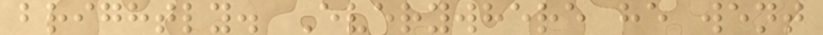brightly. Everywhere he went
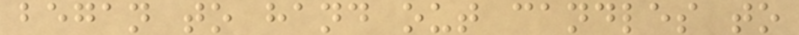began to hand out candles to
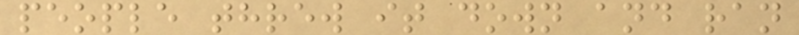people threw it down and ran
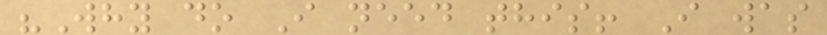"Why do I need this! I was
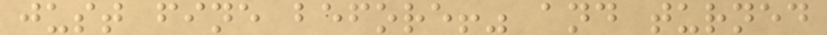just fine before!" and turned
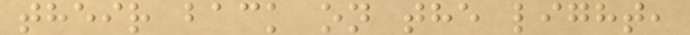their back on the light,
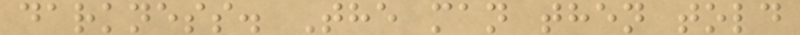darkness. The man then told
